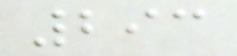293
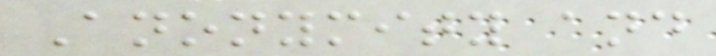Anonymity and
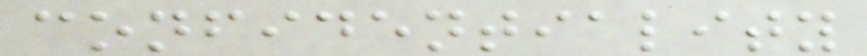confidentiality
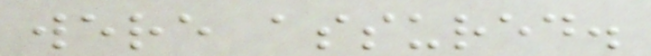were assured.
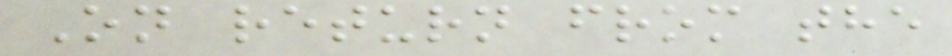On return from the
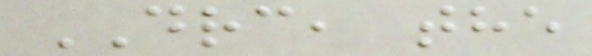DRC, the
